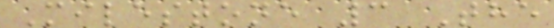Milestone 3 The
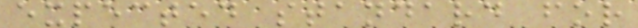expected standard for
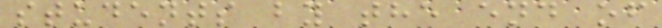students by the end of
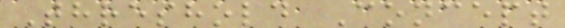Threshold Concept
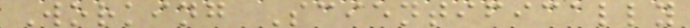Working Scientifically
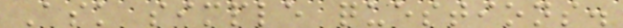Ask simple questions.
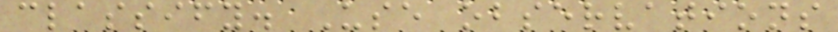classify. Use observations
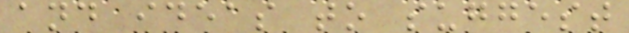and ideas to suggest
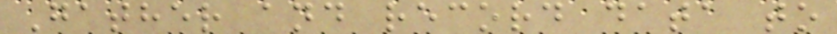Gather and record data to
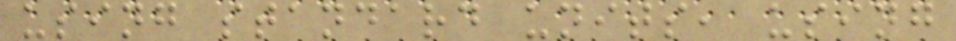using standard units, using
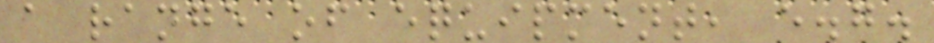a range of equipment, e.g.
